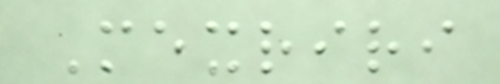Mexriri
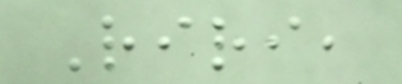Riri,
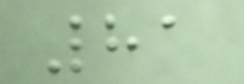81
